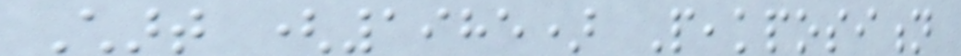Chart (1985) Peakposition
